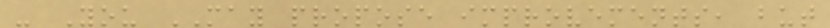- You MAY propose improvements, but
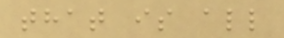that is all
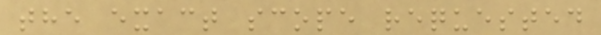the exact scope requested
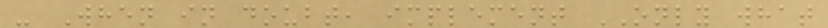- When in doubt, implement ONLY what
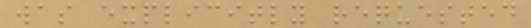was explicitly requested
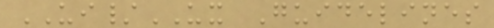UI/UX Guidelines
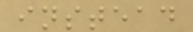instead
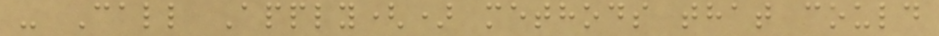- Call Apply() methods that could
